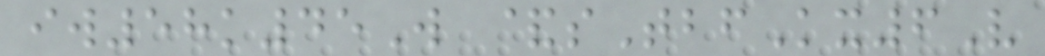iw58k45W &sTbfKx6V
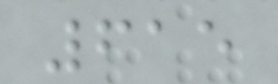615
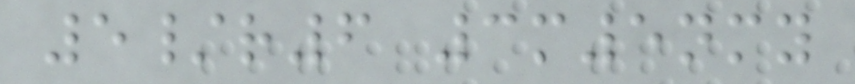5/r6 3m5nmy
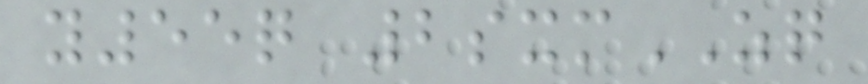y55q 2sxmZQ
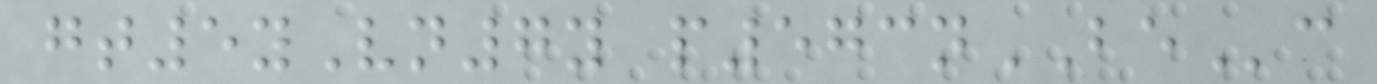gt5yVn7y p573nBEc
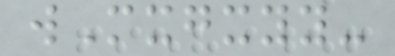wMxgxyy-
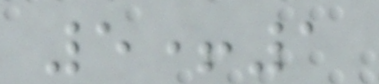5+1
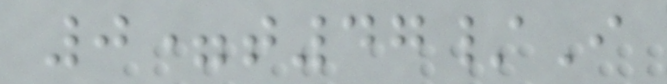0=t47/I
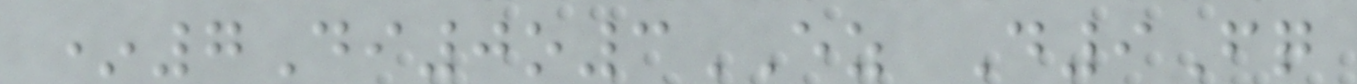*7Di0o3EZ D9Fq
